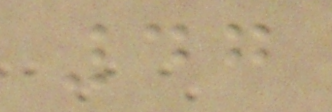47
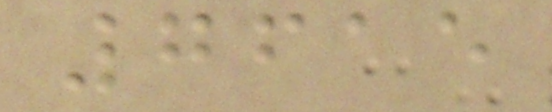7615
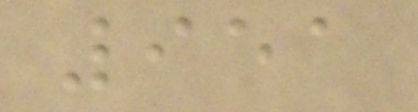951
